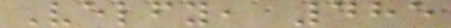Velfy, 485
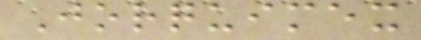Jorquimex
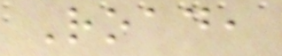Road,
